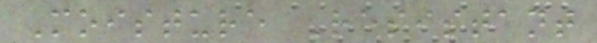Moisture Resistant
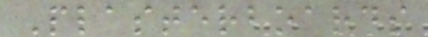Plasterboards
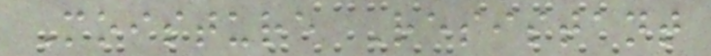Moisture Resistant
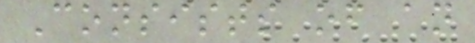Consists of an
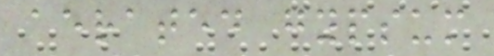aerated gypsum
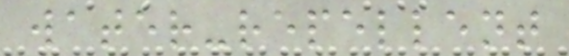water-repellent
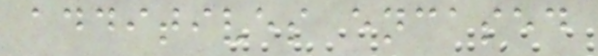additives encased
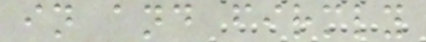in and firmly
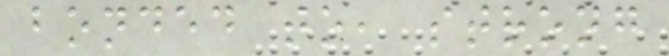bonded to, strong
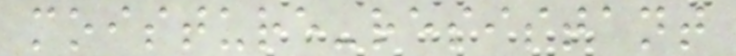moisture-resistant
